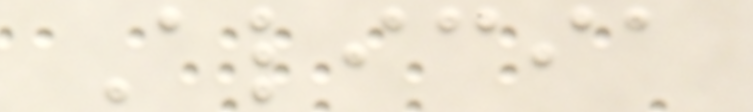Alicia
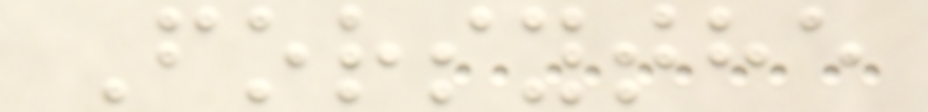Forsythe
